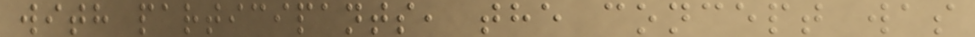with participants, the concept was
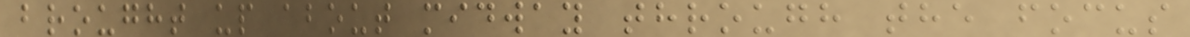brought up about midway through the focus
